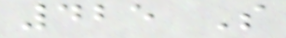425 S
